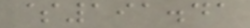$191.41
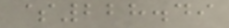$228.49
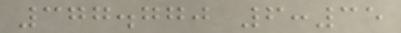377.770 6:35
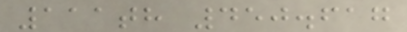111th 450.617
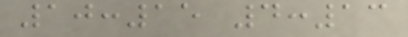10:15 4:13
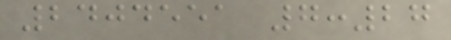2404551 7:27
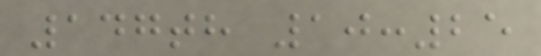147th 10:25
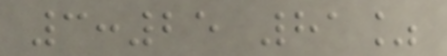3:25 81%
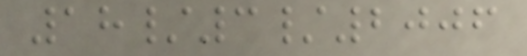18/3/2006
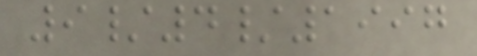9/4/1997
